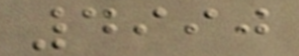4990
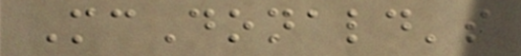McDonald's
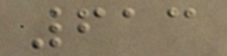613
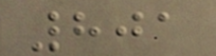801
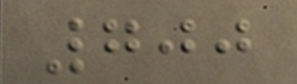700
